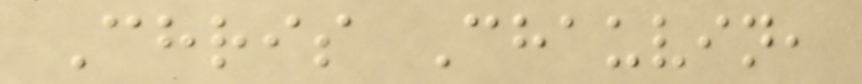Chris Chauvin,
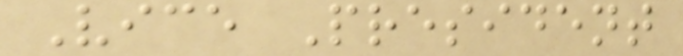Vice President
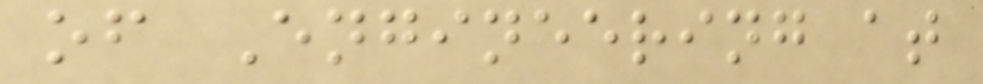of Engineering at
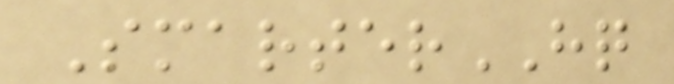SmarterHQ
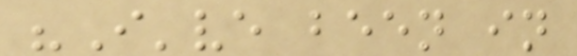"I've been in
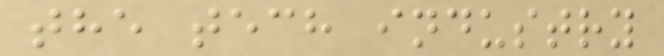the tech industry
